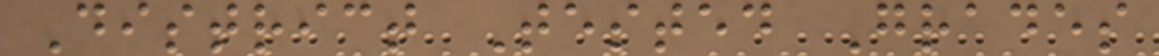District Tested Grades
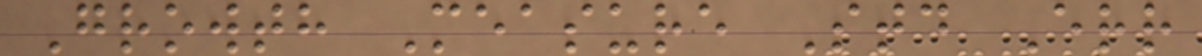Growth Measure Std Err
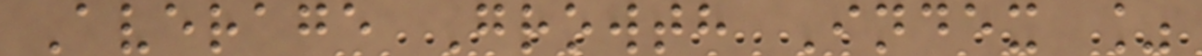Average Growth Index %
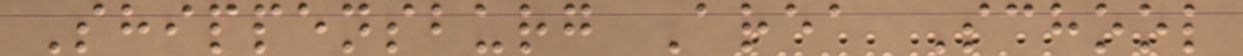Shippensburg Area School
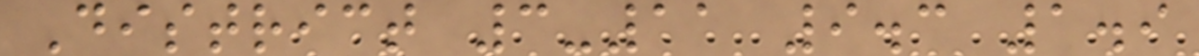District 3-11 9.3 1.9
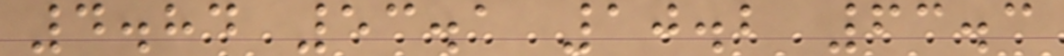4.84 53.1 10.2 63.3
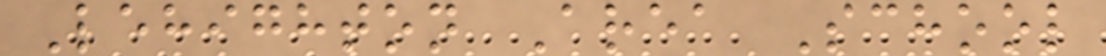Lehighton Area School
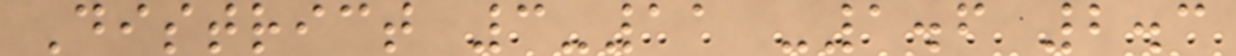District 3-11 -1.6 2.3
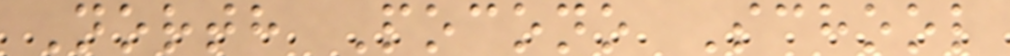North Pocono School
